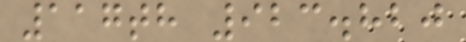117th 923.820
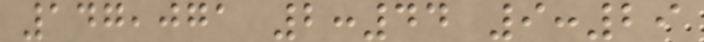147,071 2:44 9:29
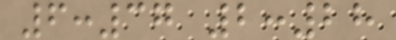6:37 2:28
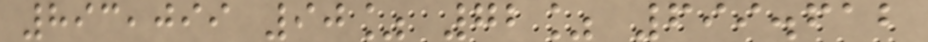893,099 90% 72% 699.612
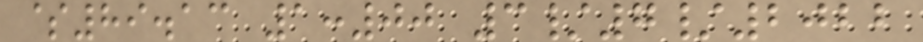$89.13 1:00 3/7/2022
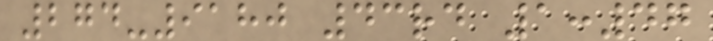274-9180 43rd 1:47
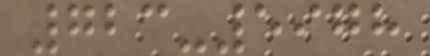723-5978
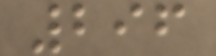296
